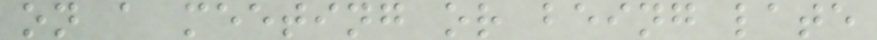on a meeting or being late
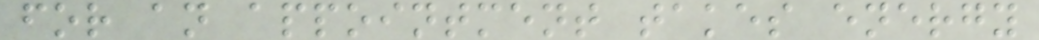for an appointment takes energy
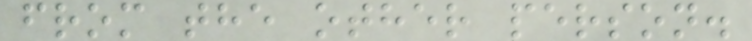from the other person.
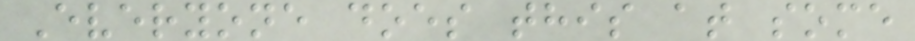Everyone does this at some
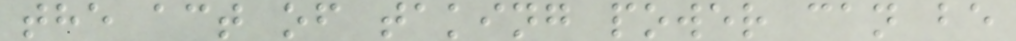the act of taking power can be
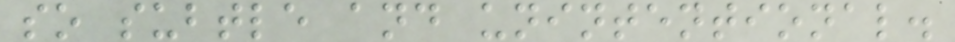so subtle and unintentional.
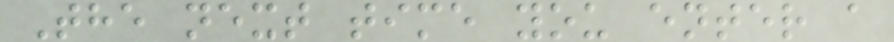The next time you enter a
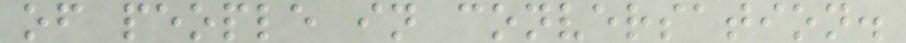of people in conversation.
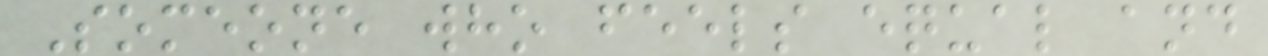Someone who feels equal and
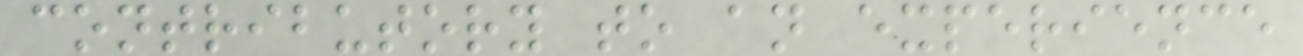contributory to an experience
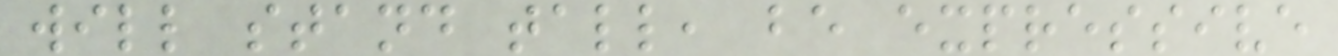will stand tall, be expressive
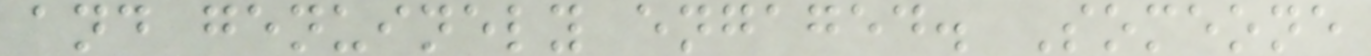and genuinely engaged. Someone
